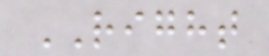RIGHT
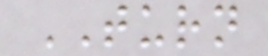TURN
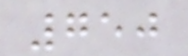750
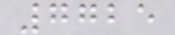7725
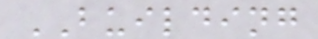BUILDING
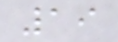19
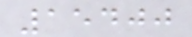15400
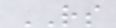RS
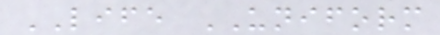LIFE UNIFORM
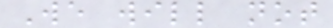We will not
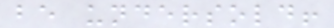be undersold!
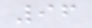96
